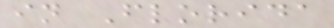in Florida
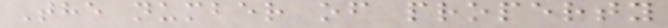The number of property
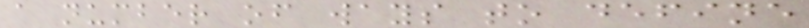a number of ways to define
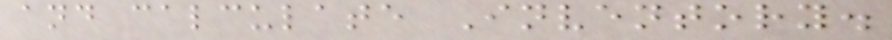and calculate Inventory.
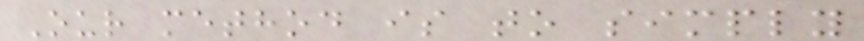Our method is to simply
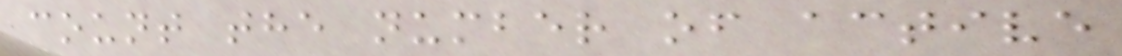count the number of active
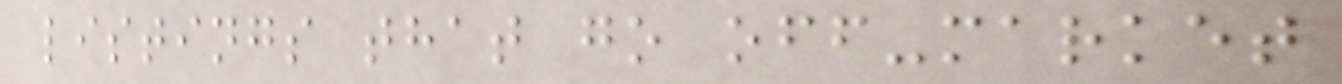listings that go off-market
